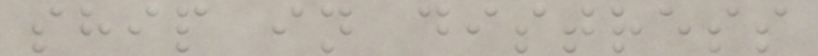ship in distress
